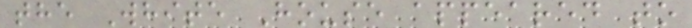the White House appeared to
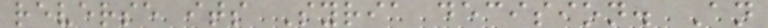reverse its Syria decision. An
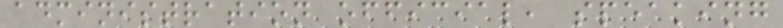administration official, speaking
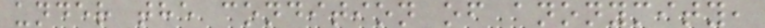under the condition of anonymity,
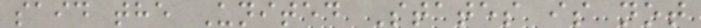said the United States is not
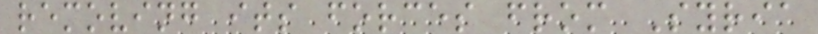removing its forces from Syria
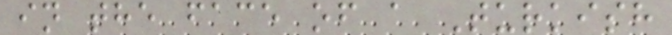in the face of a Turkish
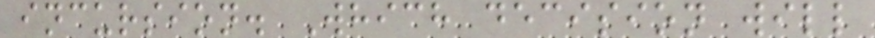incursion. Which decision will
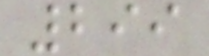299
